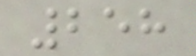258
